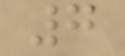7
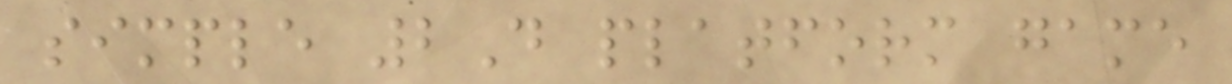simple 2D platform game
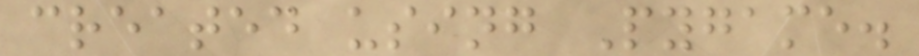created using Pygame.
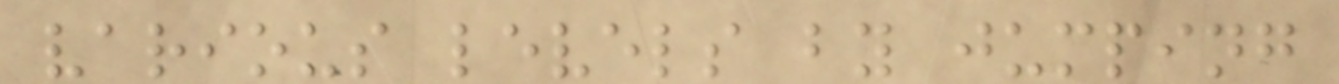various levels by jumping
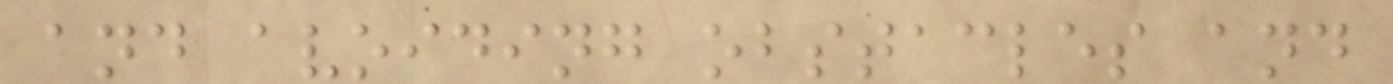and avoiding obstacles and
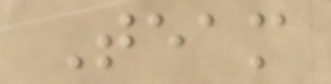Team
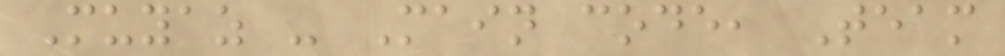Muyaz - Main code, Team
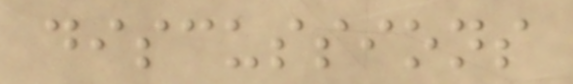discussions
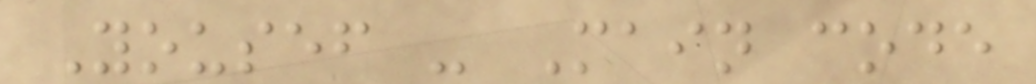Yousef - Main code
